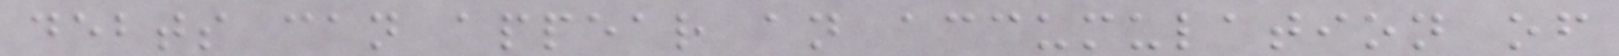debts can appear an accumulation of
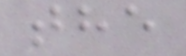the
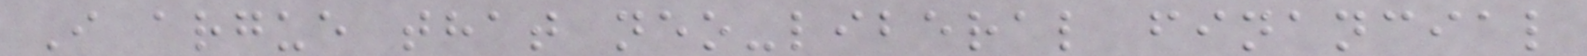I argue that neo-liberal financial
